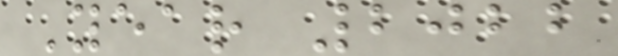Year 2022
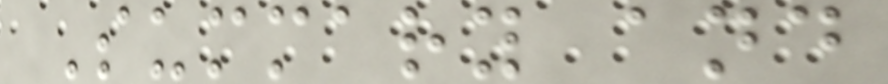Summary and
